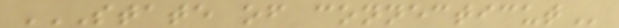STATE OF CONNECTICUT
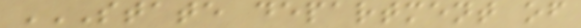STATE DEPARTMENT OF
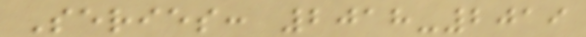Series: 2018-2019
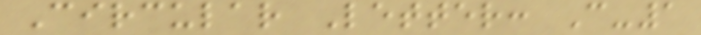Circular Letter: C-1
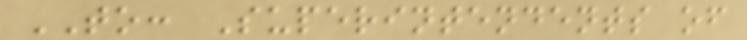TO: Superintendents of
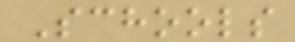Schools
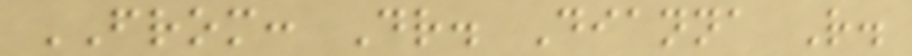FROM: Dr. Dianna R.
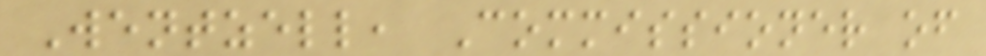Wentzell, Commissioner of
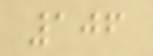106
